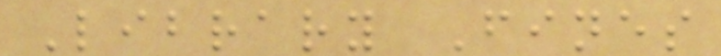Library Fines
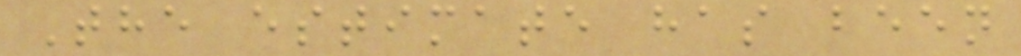The estimate has been
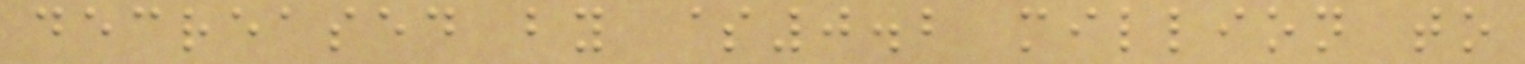decreased by $0.2 million to
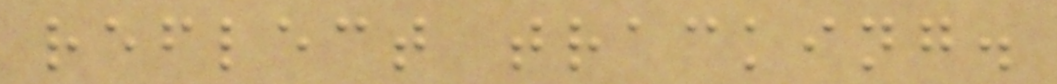reflect tracking.
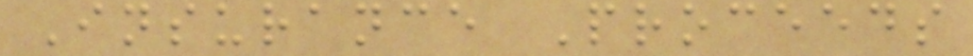Insurance Proceeds
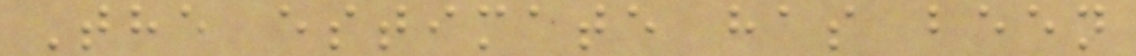The estimate has been
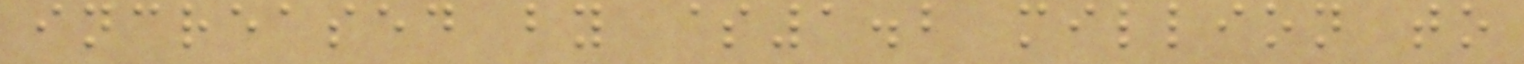increased by $1.2 million to
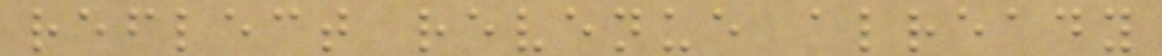reflect revenue already
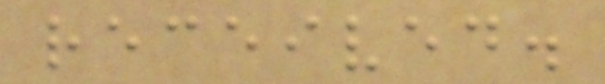received.
